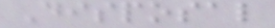Disposal
